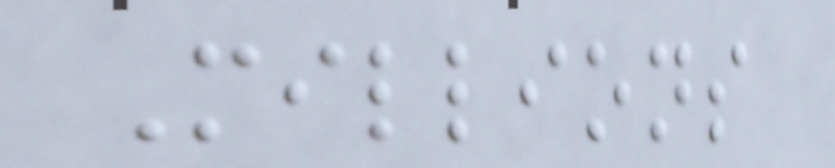Millions
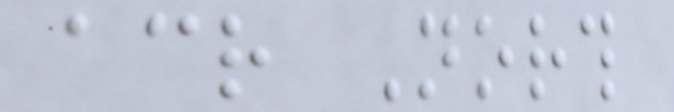across North
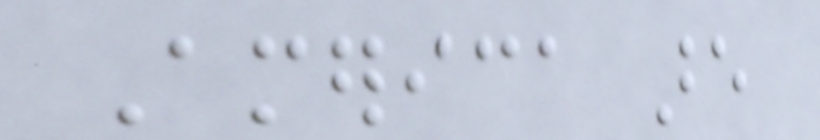America are
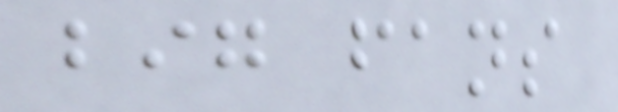big fans
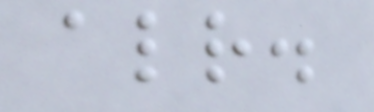already.
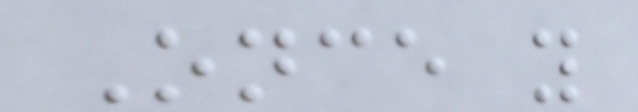Once you
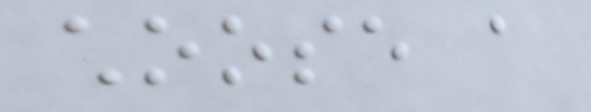choose a
